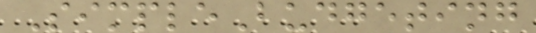SimpleBudgeting
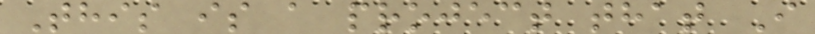This is a project that I
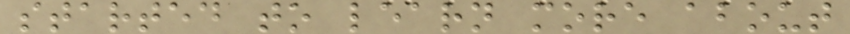started to learn more about
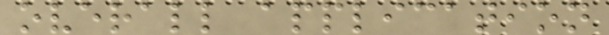overall application
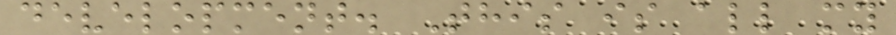development. This is all my
